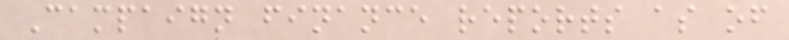Campaign finance reports as of
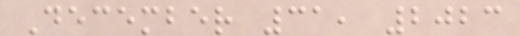December 31, 2023
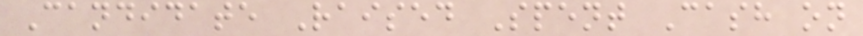Candidate Raised Spent Cash on
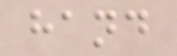hand
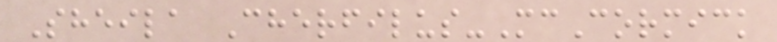Sheila Cherfilus-McCormick
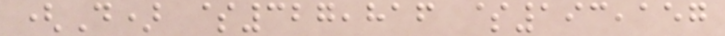(D) $327,816 $193,157
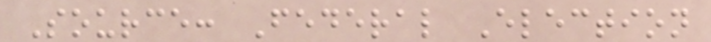Source: Federal Election
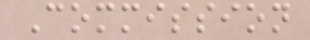Commission
